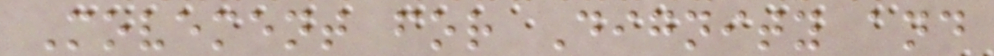Movement for Dignity and
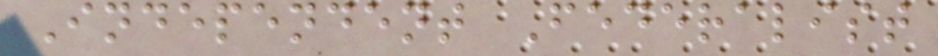Independent Federalist
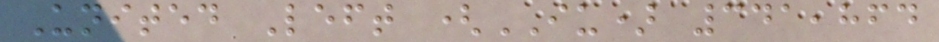United Left (IU) 341,864
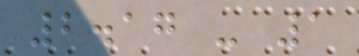2.17 - 1
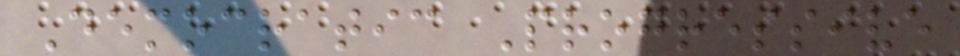Democratic Progressive
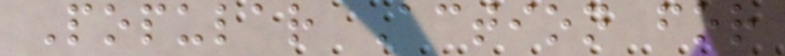Popular Action for
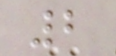2
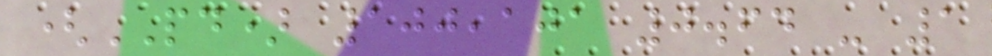(PD) 100,101 0.64 - 1
